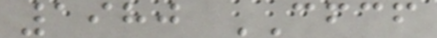1980 CFCF
